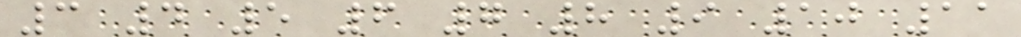3 4 5 6 7 8 9 10 11
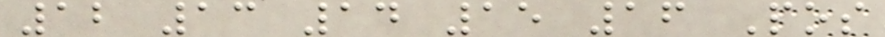12 13 14 15 16 Pos
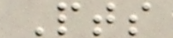Pts
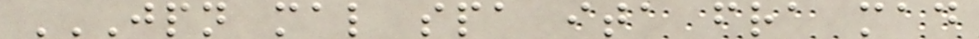JPN MAL SPA ITA FRA MAD
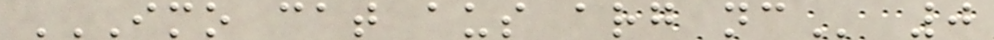IMO CAT AUS ARG NC 0
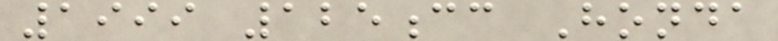1999 125cc Honda
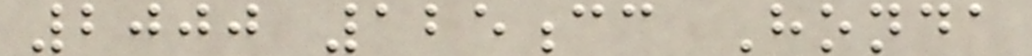2000 125cc Honda
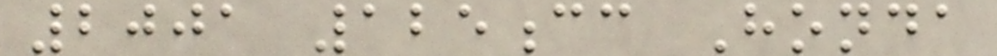2001 125cc Honda
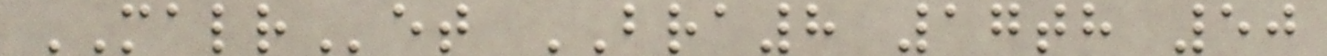MALRet BRA8 17th 50
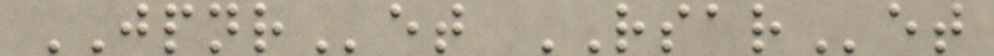JPNRet RSARet
